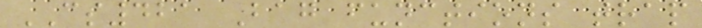CS421 Bag functions trap
